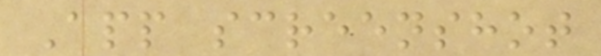App screenshot
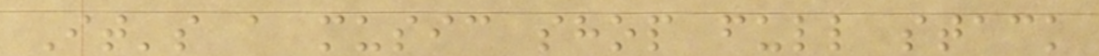It's a music shop full stack
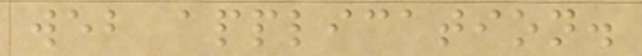web application.
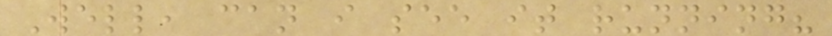Well, can i see it running?
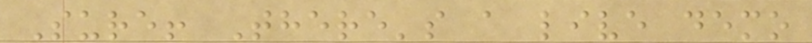Sure! There's a live demo
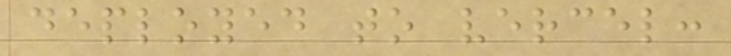deployed to vercel:
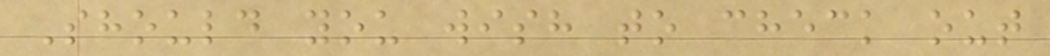Should you wish to check out
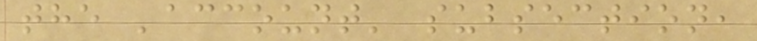the 'account' subsection,
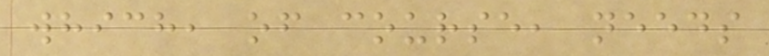which, of course, needs
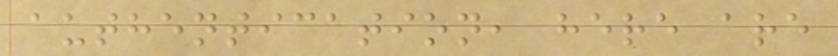authentication, here are
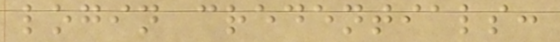login credentials:
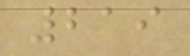219
